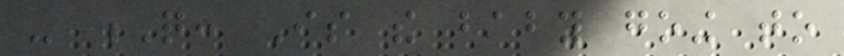- Q: Is the baby going to
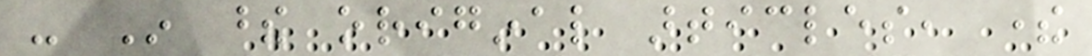- In these original articles, there
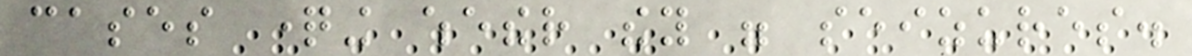cases questioning whether they were seizures.
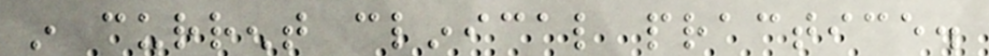in current clinical practice.
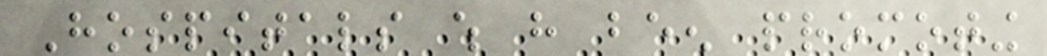Hospitals which have been promoting
